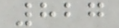827
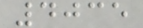4035
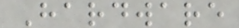Hardware
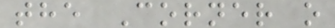the Corner o
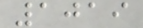1019
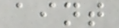aint
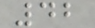42
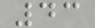43
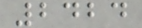2424
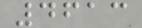4613
